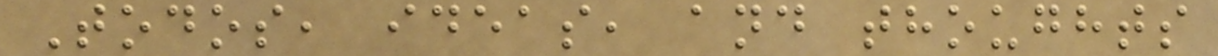Todos, ideas, and thoughts
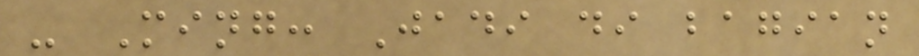- Ming: Jadi di bagian
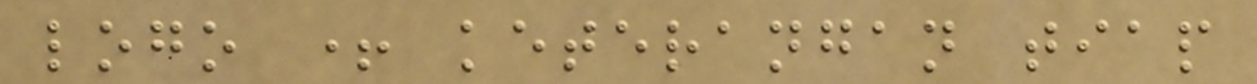logo + keterangan tiap
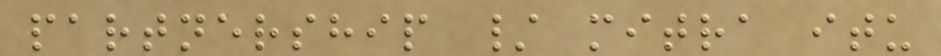partnership / mitra itu
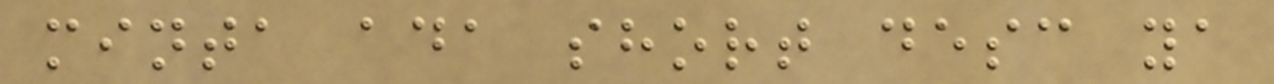minta ada short desc ya
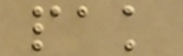pak
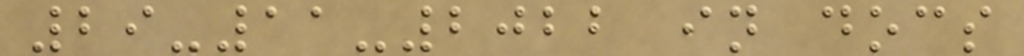29-11-2022 in docs
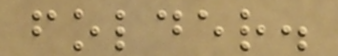folder.
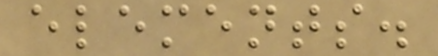elements.
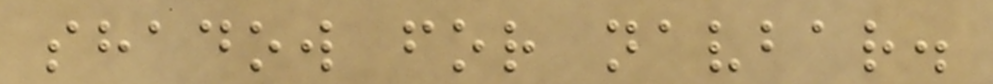shadow for navbar.
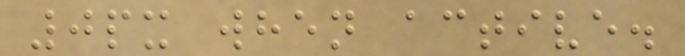0px when active.
